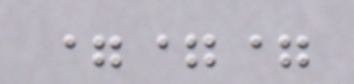===
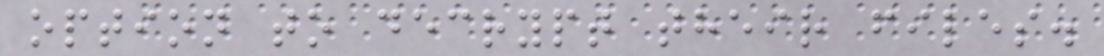option to decrypt their files.
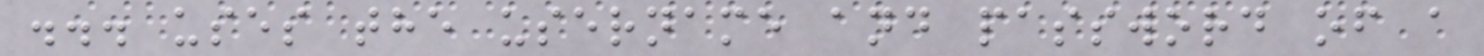... uses the username and password of a
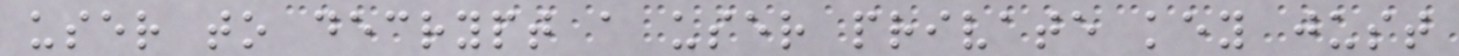user to decrypt a user private key just
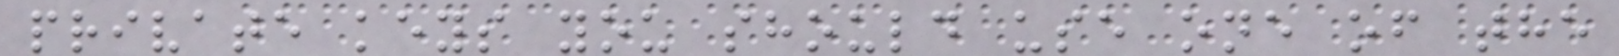private keys you should use one of the
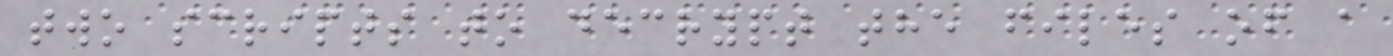two scripts to decrypt the files of a
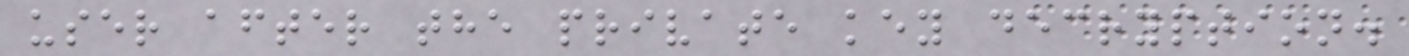user after the private key decryption.
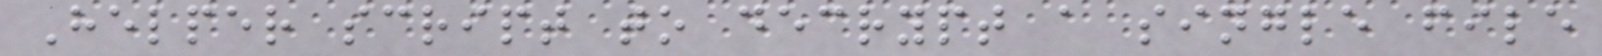Helper script to decrypt a single file
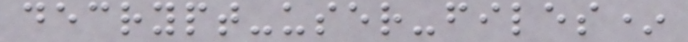decrypt-user-files*
